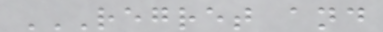REGRET AND
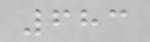683
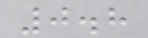0.8
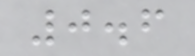0.6
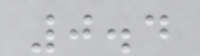0.4
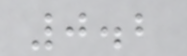0.2
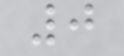0
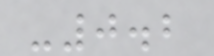-0.2
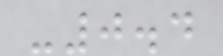-0.4
